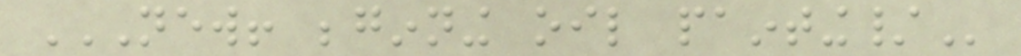NEW! BEGINNING OIL PAINTING/
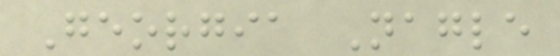Georgia Nagle
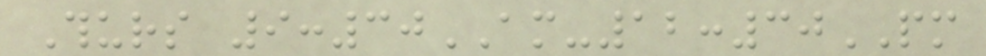Thurs 9:30AM-12:30PM
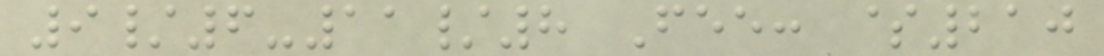9/6-11/8 Fee: $210
